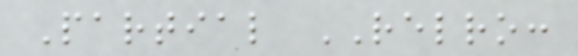Partial RELRO:
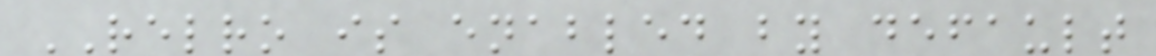RELRO is enabled by default
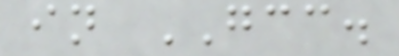in GCC.
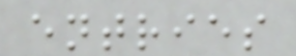entries
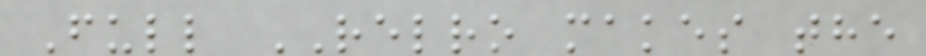Full RELRO makes the
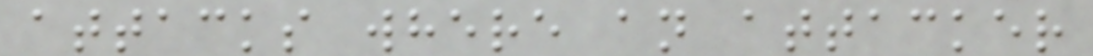attacks where an attacker
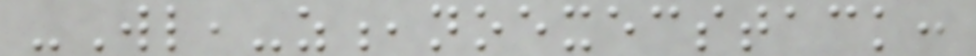-Wl,-z,noexecstack:
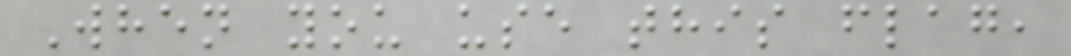When you use this flag,
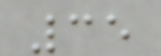35
